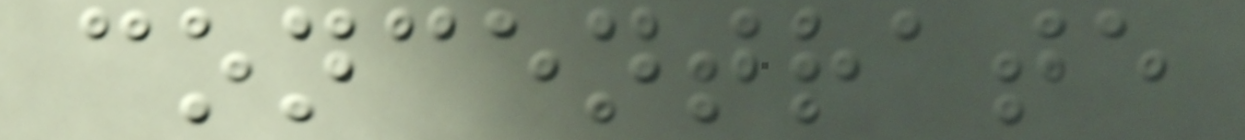concentrate
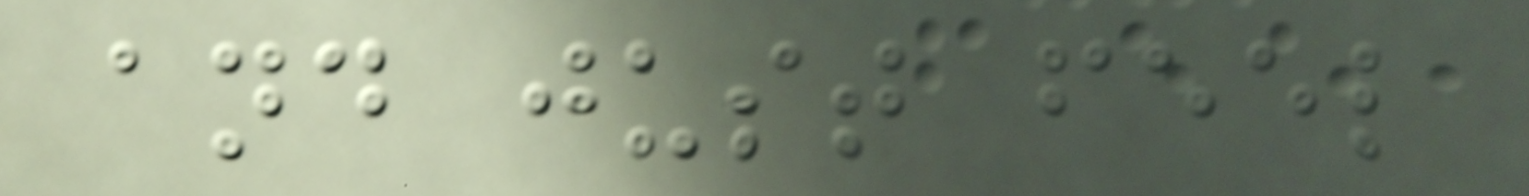and just feel
